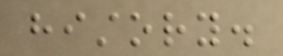history.
